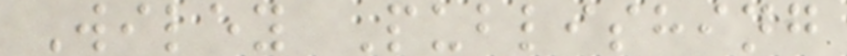Wiley Publishing
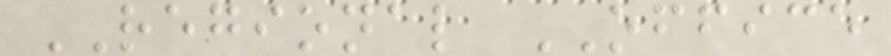REGIONAL OFFICE
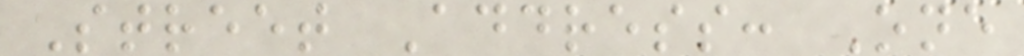Street Address: One
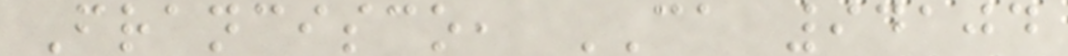Francisco, CA 94104
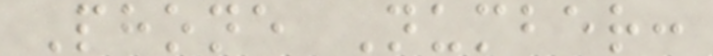Phone Number:
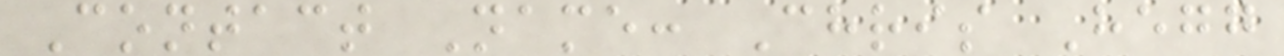Contact Name: Chris Hegg
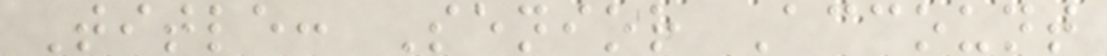Title: Senior Account
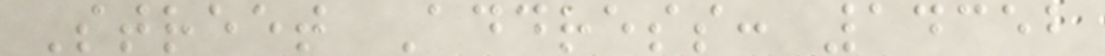Street Address: 14352
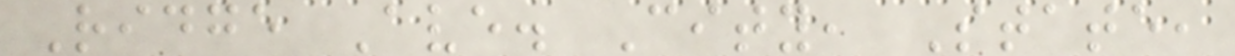Ridge Ave. City, State,
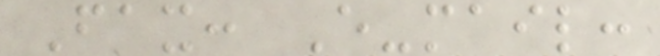Fax: E-mail:
